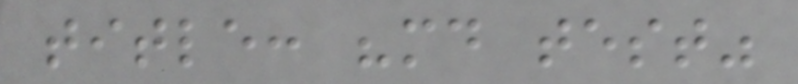title: "md test"
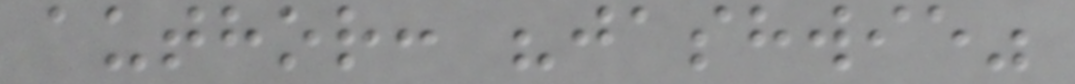author: "jashwie"
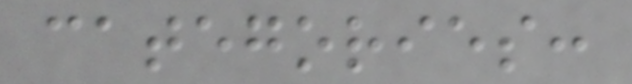categories:
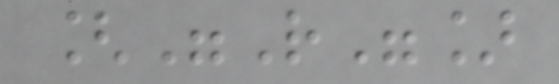["R"]
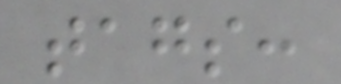tags:
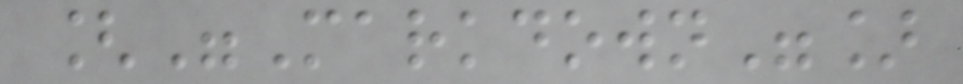["Markdown"]
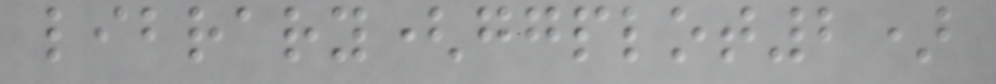library(ggplot2)
